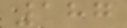187
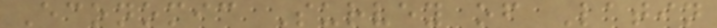Economic Survey of Latin
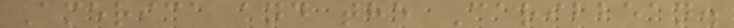America and the Caribbean.
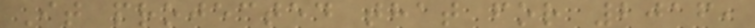It projected that for 2016,
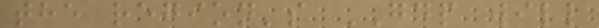the region's GDP will
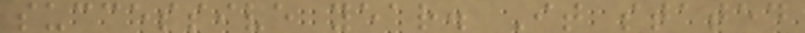successive year. It stated
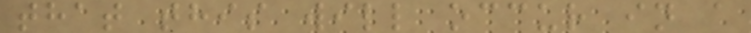that this will occur in a
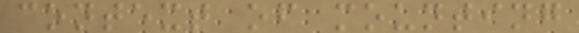context of mounting
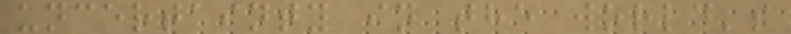uncertainty in the world's
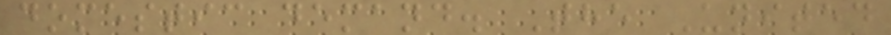domestic demand. The United
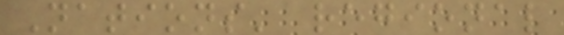Nations' regional
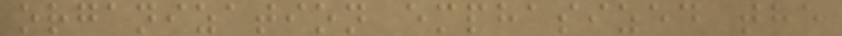organization emphasized the
